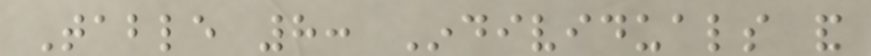Table 8: Individuals and
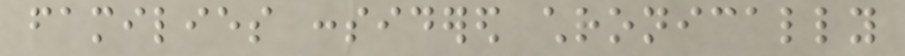families considered chronically
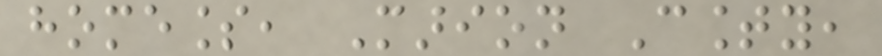homeless, Marion County,
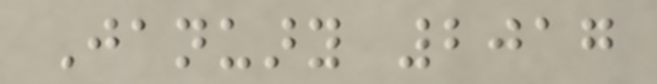January 2017
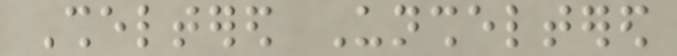Sheltered Unsheltered
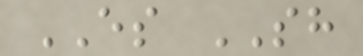ES SH
